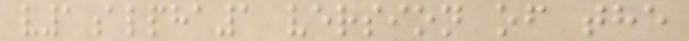v1alpha1 version of the
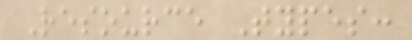Resource Types:
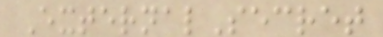ExternalSecret
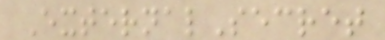ExternalSecret
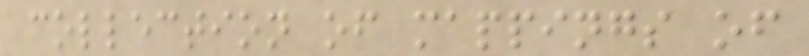collection of mappings of
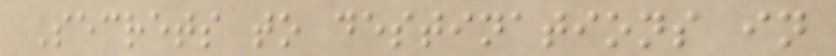Secrets to destinations in
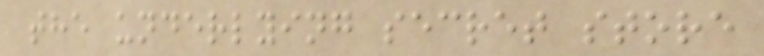the underlying secret store
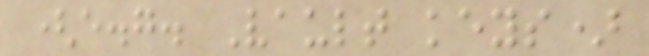(e.g. Vault keys)
